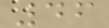46
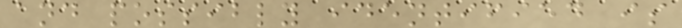and possibly identified is
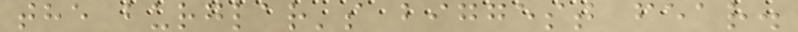the burglar's biggest fear.
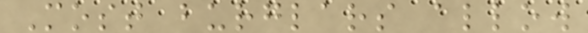Most burglars allow
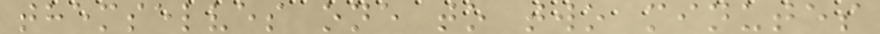themselves one to two minutes
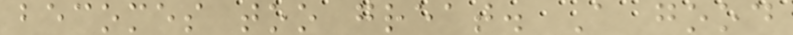becomes too great. A good
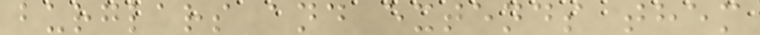burglars and extends them
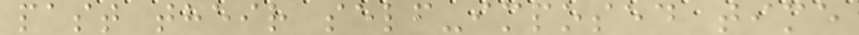past their self-imposed time
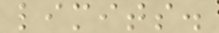limits.
